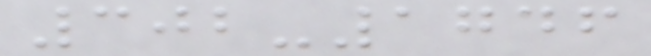302-1746
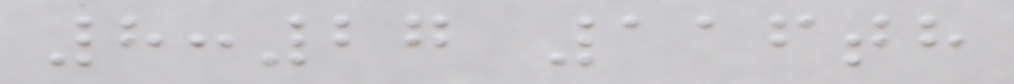8:27 116th
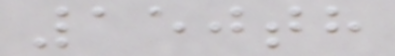150th
